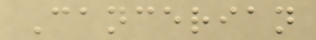Cancerian
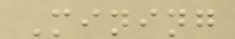Mining
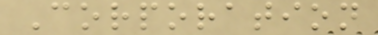Corporation
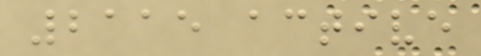2115 active
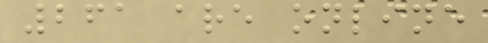261 are online
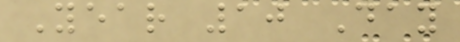Year 10 Day
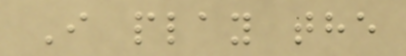I play the
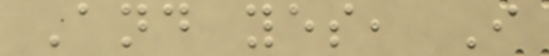And yes, I
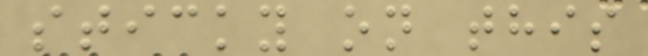sticky on this
